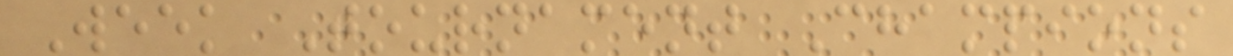Week Tournament Champions
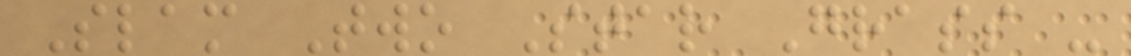Slam Two Star Grass -
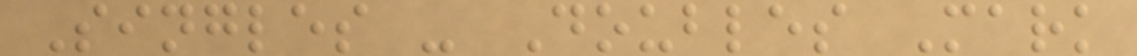Singles - Doubles Mark
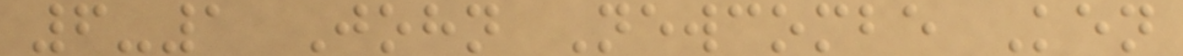6-1 John Newcombe Ken
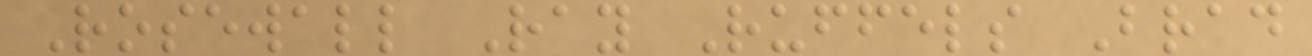Rosewall Ray Ruffels Brad
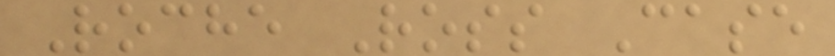Roche Ross Case
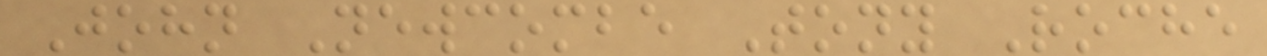John Newcombe Tony Roche
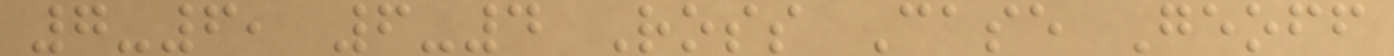7-6, 6-4 Ross Case Geoff
